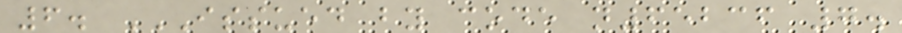6. ISSUED BY CODE N65236 7.
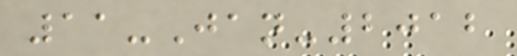11-Jan-2012
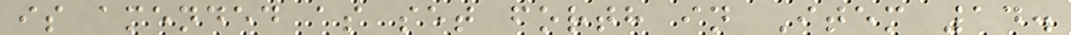is amended as set forth in Item 14.
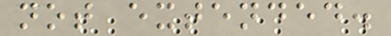not extended.
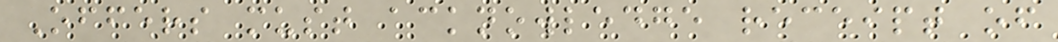Offers must acknowledge receipt of
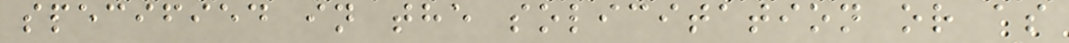specified in the solicitation or as
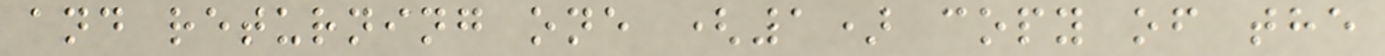and returning one (1) copy of the
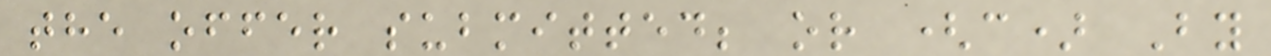the offer submitted; or (c) By
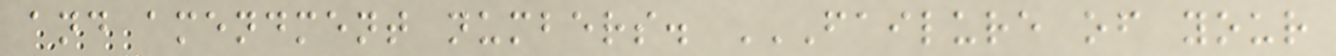and amendment numbers. FAILURE OF YOUR
